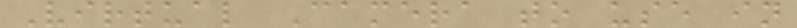Virtual Camera to use in
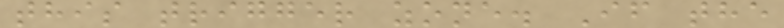this trigger zone. If the
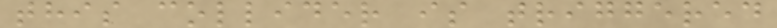this collider is triggered
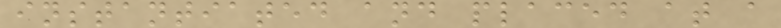instantiated and placed at a
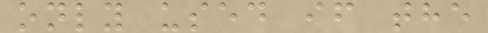only used if the
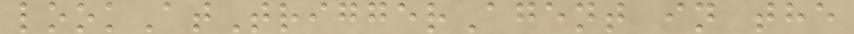lookAtTriggerAgent in the
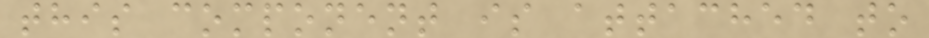this component is attached to
